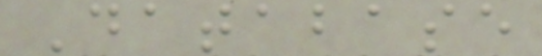Database
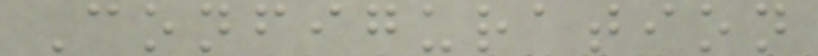Configuration
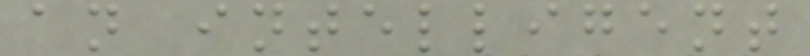an intelligent
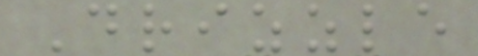Drizzle
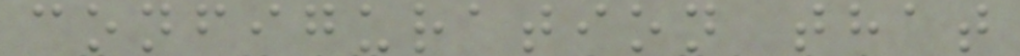configuration that
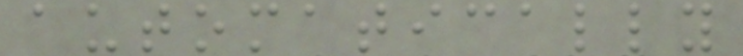automatically
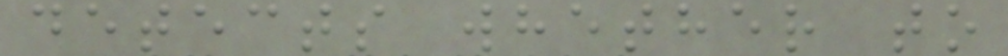detects whether to
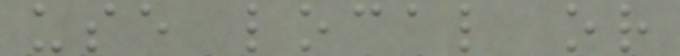use local or
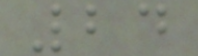24
